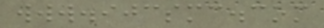www.ijcsmc.com
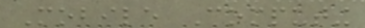Mobile Computing
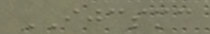IJCSMC
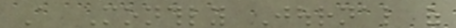A Monthly Journal of
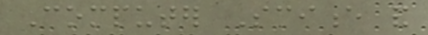Computer Science and
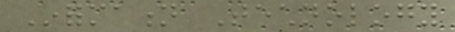Information Technology
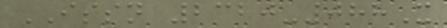ISSN 2320-088X
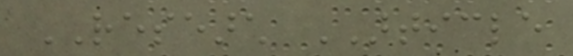RESEARCH ARTICLE
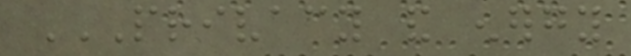PRIVACY AND ENERGY
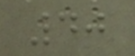40
